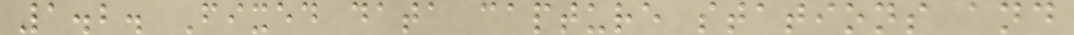1.2. Fixed data capture stations and
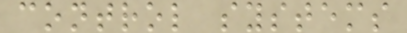control systems
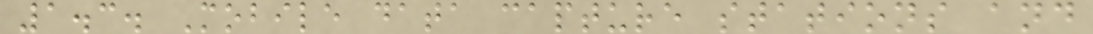1.3. Mobile data capture stations and
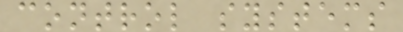control systems
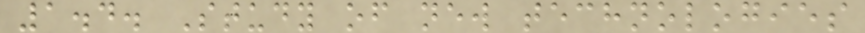1.4. Study of new technologies
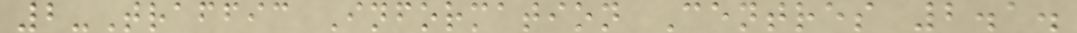2-Traffic Information Centres 2.1.
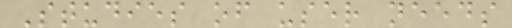Studies of user needs
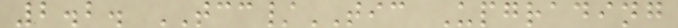2.2. TCC/TIC Upgrading
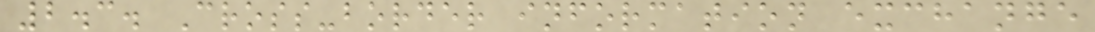2.3. Cross-border information exchange
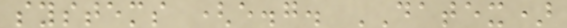systems (e.g. DATEX)
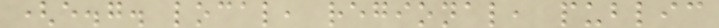(e.g. local, regional, public
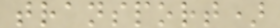transport)
